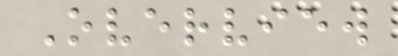Overview
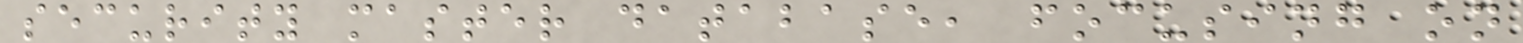security master database, focusing on
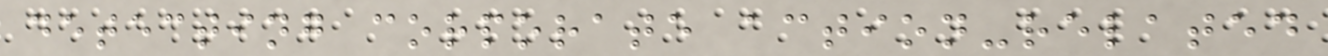detecting corporate action-related
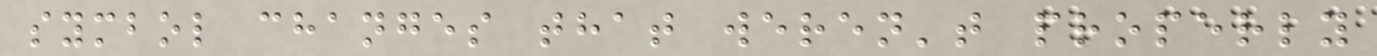symbol changes that weren't properly
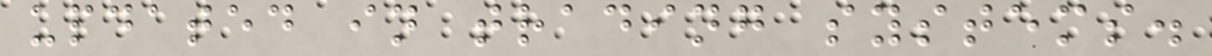updated in trading systems.
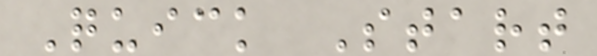Quick Start
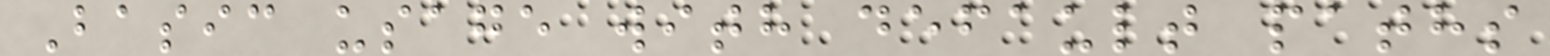Basic usage with default paths
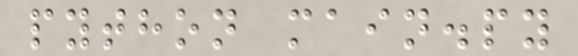python main.py
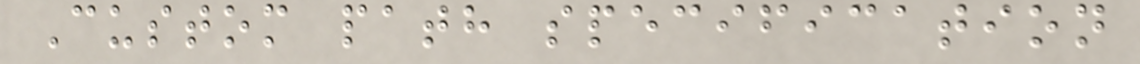Custom path specification
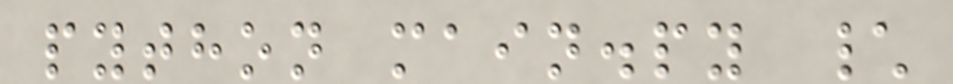python main.py \
